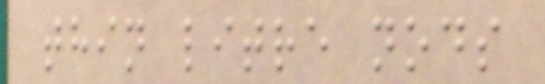thin litre nods
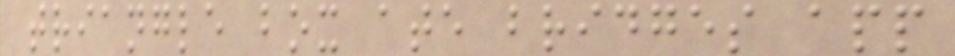triangle box ate bridges app
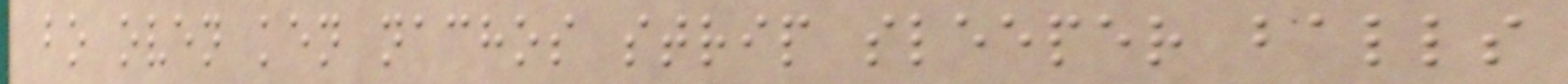bo oven ken nachos strip sleeper balls
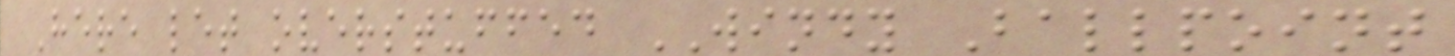Here let overstuffed WINDY Ballpoint
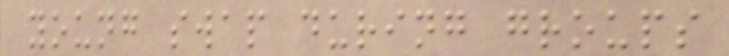young swap during groups
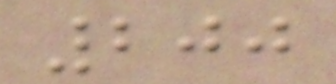200
